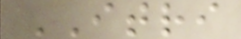ITRI
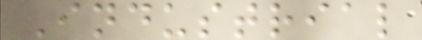Industrial
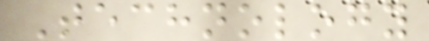Technology
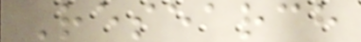Research
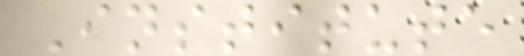Institute
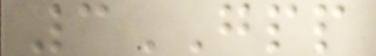3GPP
